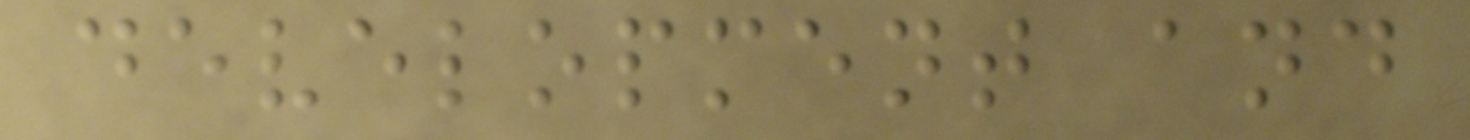development and
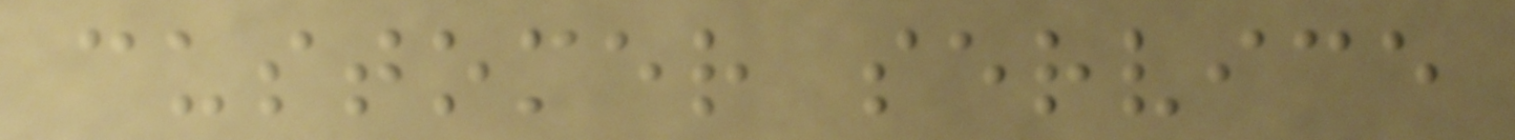customer service
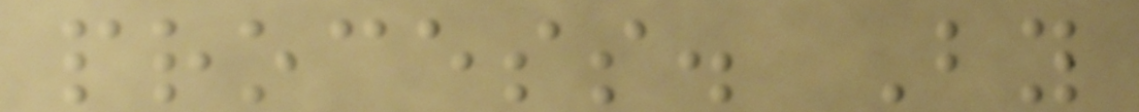process. By
